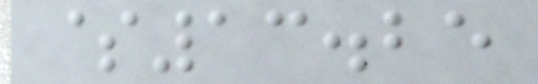$13.25
